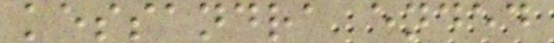kessandra ended
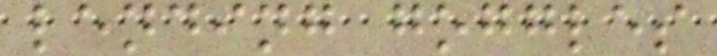lending goggles
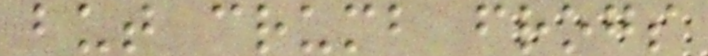but crumb frogs
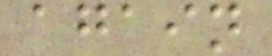again
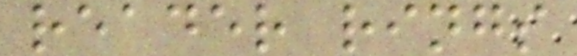reader rings
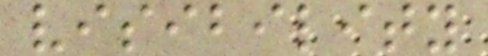visibility
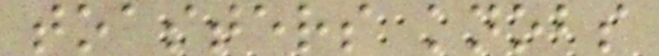toasters knobs
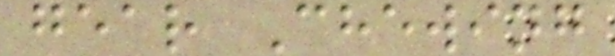gear Chewing
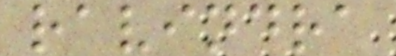ravindra
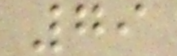79
